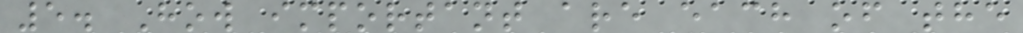5. How important are each of the
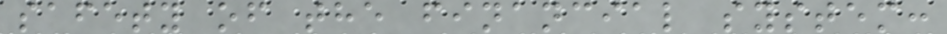safety of the financial system:
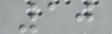10
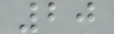20
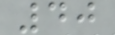40
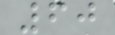60
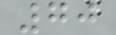70
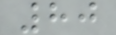80
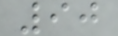90
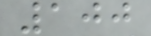100
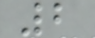2
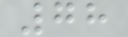78
